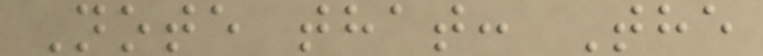Note that: The
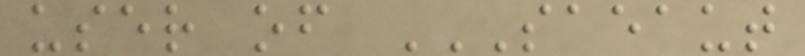user of SAEAUT
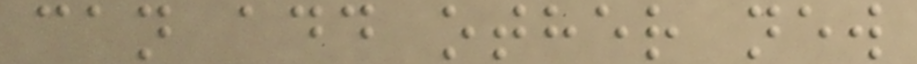can add other new
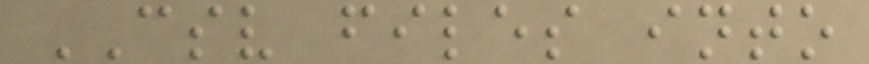CSV files into
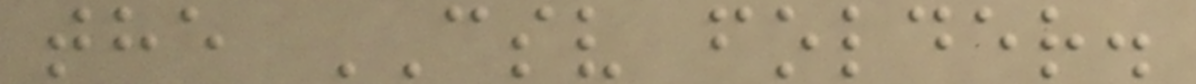the CSV folder.
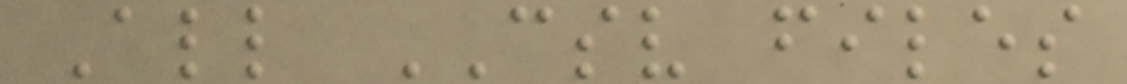All CSV files
